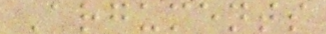Arguments
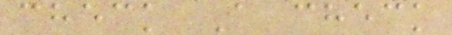check A check
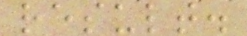result.
